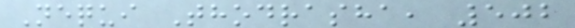Nequi Thodrasha, 502
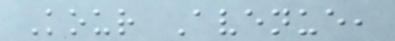Kour Avenue,
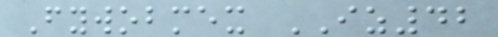Fywobmex IZ42
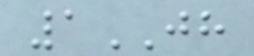1JH
